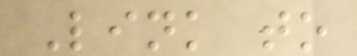Link to
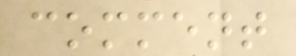comment
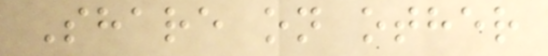Share on other
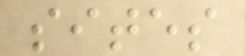sites
